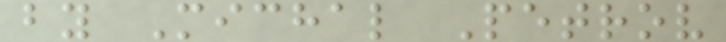by Michal Petrov
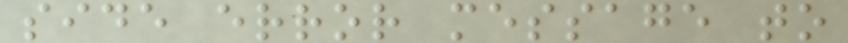side error message to
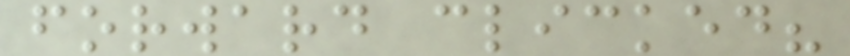forward clicked?
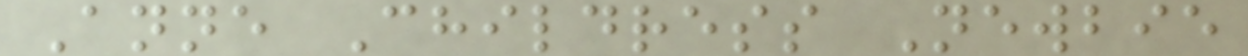Anne Childress Newbie
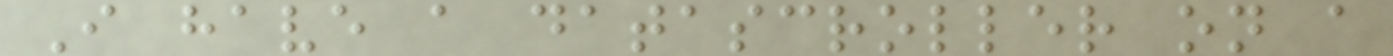I have a datascroller on a
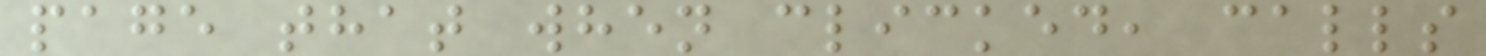page that when clicked, calls
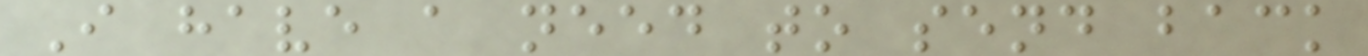I have a need to send back
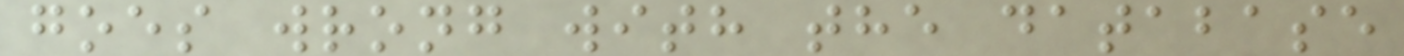goes wrong with the database
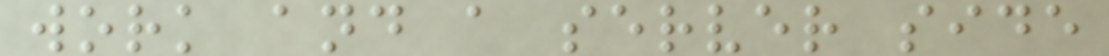work and a server side
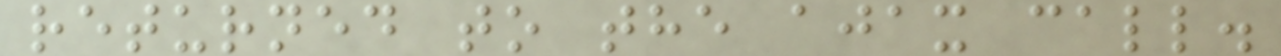returned to the ajax call.
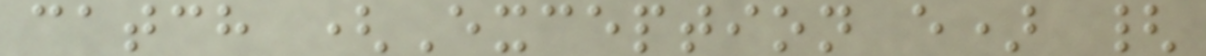catch (Exception e) {
